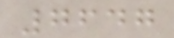7647
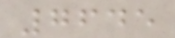7645
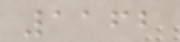1162
